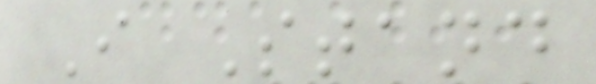I Stand
